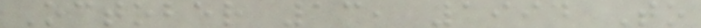October 13, 1994 To
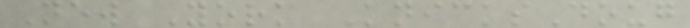New York KnicksDoug
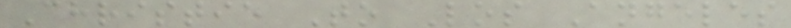Christie To Los Angeles
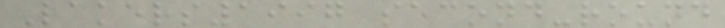Lakers1997 second-round
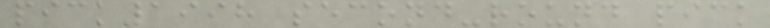pick1998 second-round pick
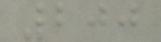200
